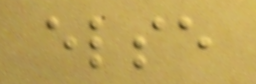else
